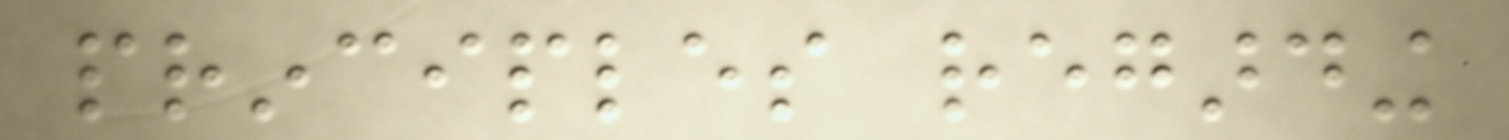principles regarding
